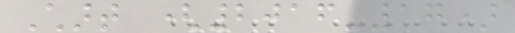Chart (2016-17)
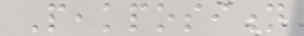Peakposition
